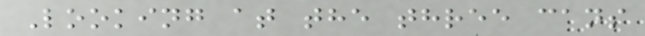Looking at the three cans
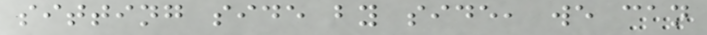sitting side by side, we can
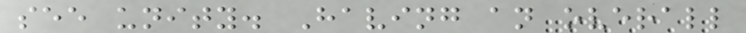see unity. Having an overall
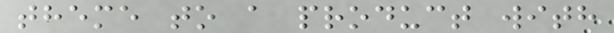theme to a product with
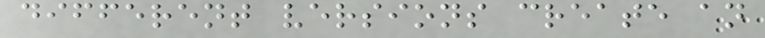different versions create an
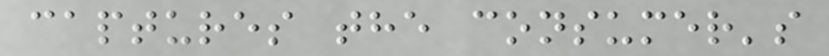captures the consumer's
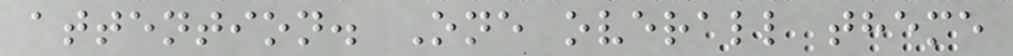attention. One overall theme
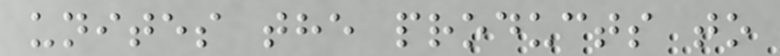unites the products to
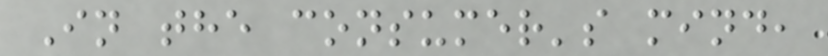In the consumer's mind,
